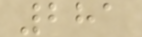281
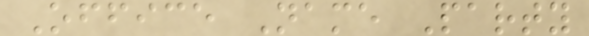Office Name Party
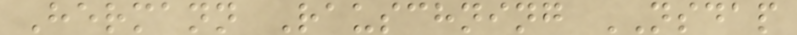Hermann Rauschning NSDAP
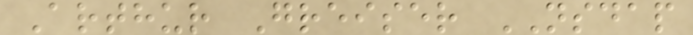Arthur Greiser NSDAP
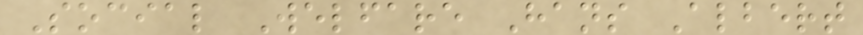Social Welfare Hans Albert
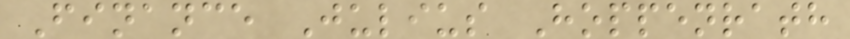Finance Julius Hoppenrath
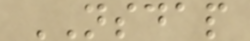NSDAP
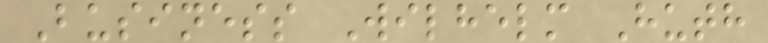Business Wilhelm Huth
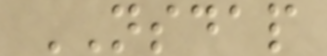NSDAP
